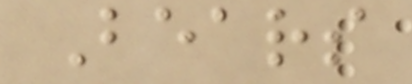Bears
